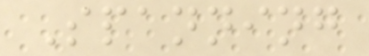Spanning
